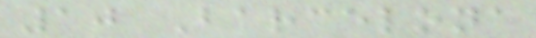10 Barcelona
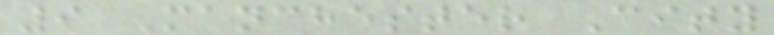9 Manchester City
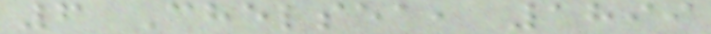6 Chelsea, 1899
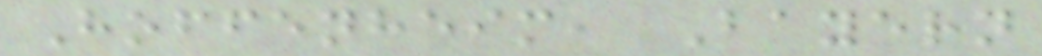Hoffenheim, Bayern
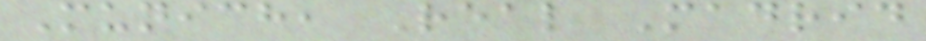Munich, Real Madrid
